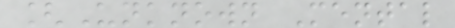[Unknown Mental
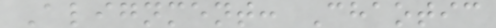Alignment: Chaotic
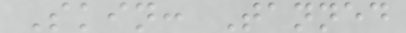Skin: Tanned
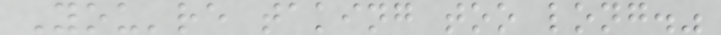You're taking too long."
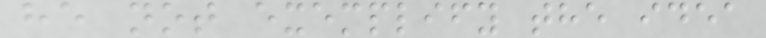he not exemplify the idea
